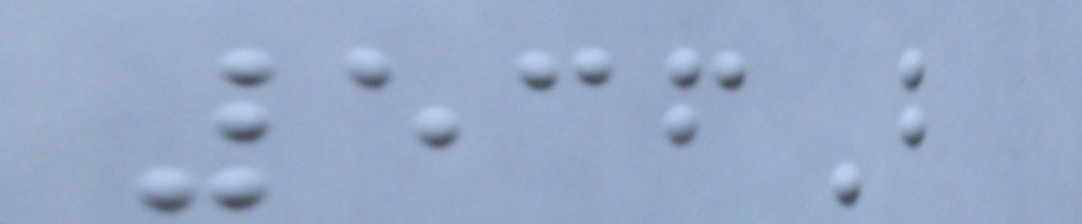536B
